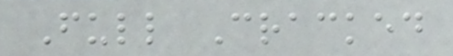Full Cracked
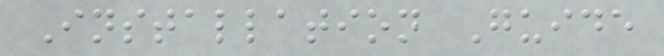Installation Guide
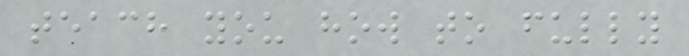teach you how to fully
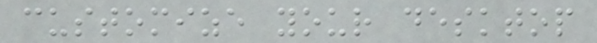customize your desktop
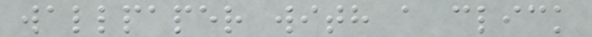wallpaper with a click
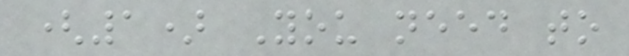(1) You need to
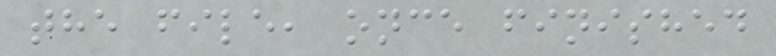the file, once finished
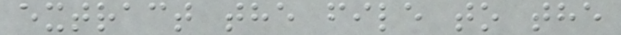extract the file to the
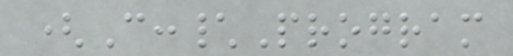(C:\Program
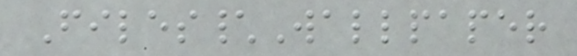Files\Wallpaper
